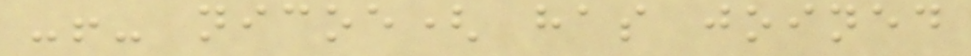-!- nicoe( has joined
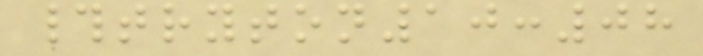#tryton10:08
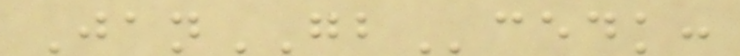JanGBcedk:
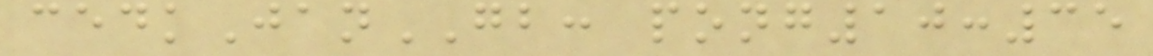cedkJanGB: pong10:35
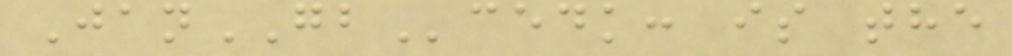JanGBcedk: is the
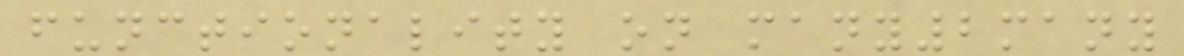functionality on many2many
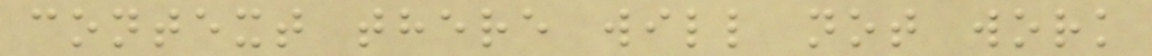context there will not work
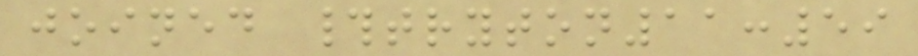joined #tryton11:59
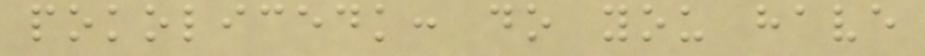pokolicedk: do you have
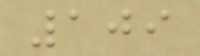109
